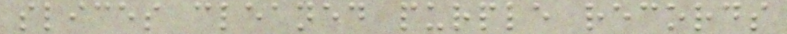slices cleaned purple records
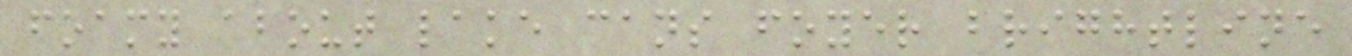foamy about lake cans foyer brightline
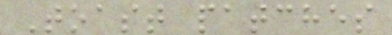Toast patches
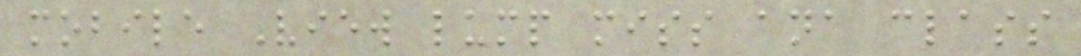mobile View lump miss ana class
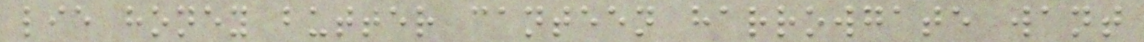lie honey butter canteen harrowgate want
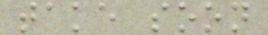take soon
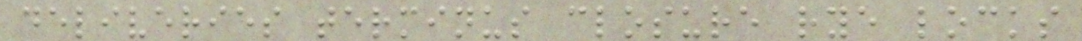deliveries terminus closure rye locks
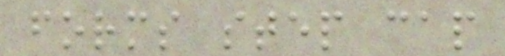forms step cap
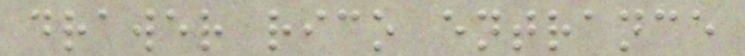drawer rico entrance
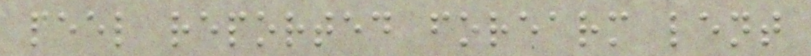peel reported forearm lent
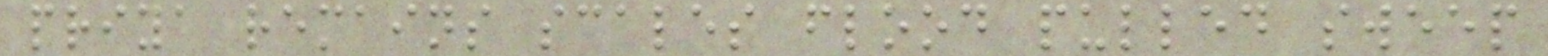priya remains scales flood pulled sweep
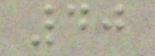40
